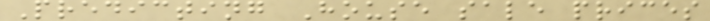Predicting House sale prices
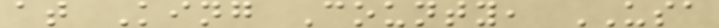at King County, USA
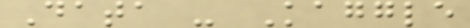Data - Kaggle
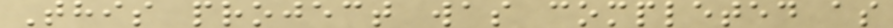This project was completed as
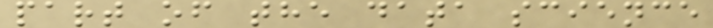part of the data science
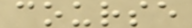course
